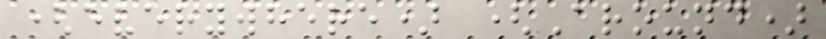(everywhere) (Around)
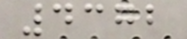4372
